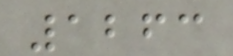1263
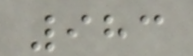983
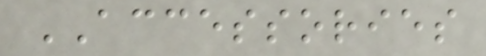ACCESSORIES
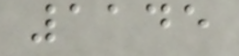1145
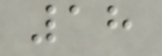18
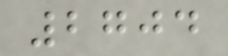2704
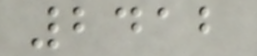2412
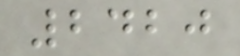2420
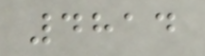4814
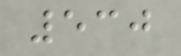530
